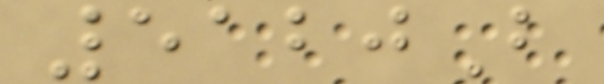5120B
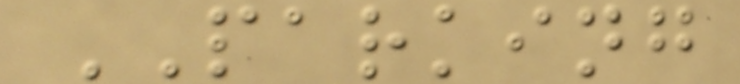PARKING
